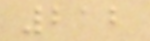212
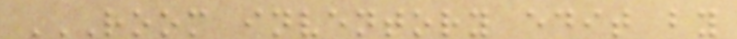ROOM INVENTORY EDIT BY
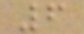6
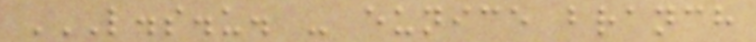L.S.U. - EUNICE BRANCH
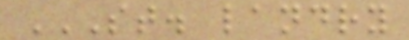ST. LANDRY
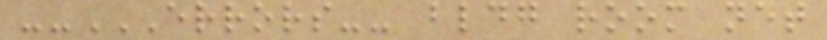--ERRORS-- BLDG ROOM NET
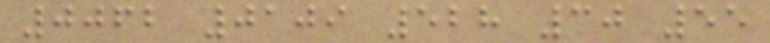0062 0109 528 30 55
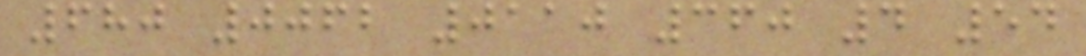680 0062 0110 360 4 54
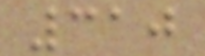310
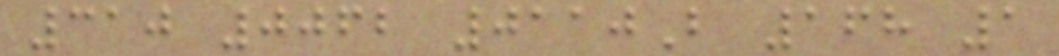310 0062 0110B 168 1
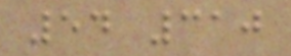54 310
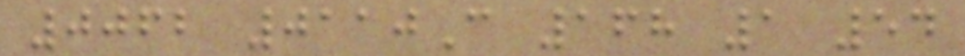0062 0110C 168 1 54
